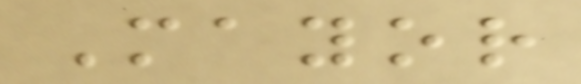Mayor
